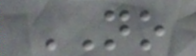NO
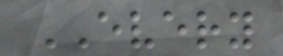EVERY
